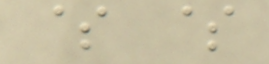$ $
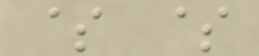$ $
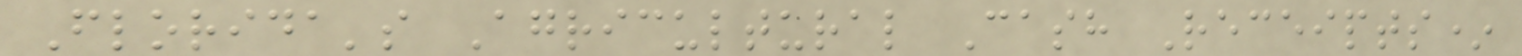Florida's Agricultural Cash Receipts*
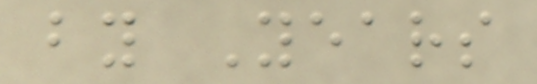by Years
